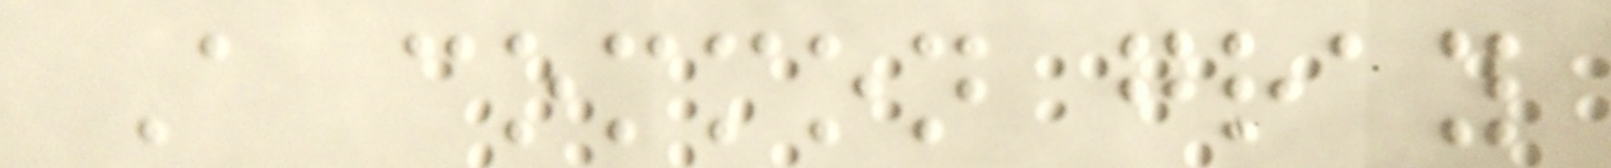A common gray
